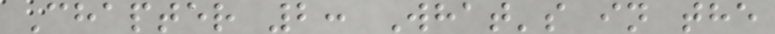Chapter 2: What's in the
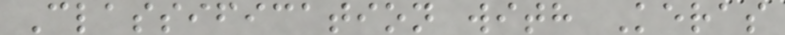Classification with Keras
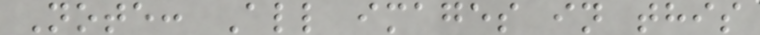Note: All images in this
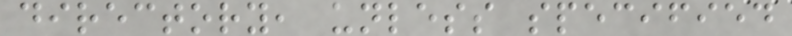directory, unless specified
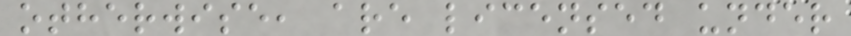otherwise, are licensed under
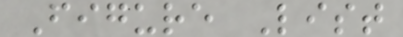Figure List
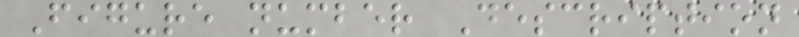Figure number Description
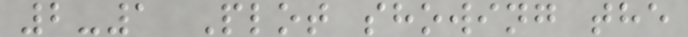2-1 Plot showing the
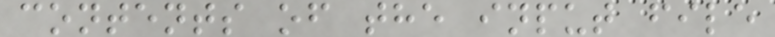contents of the input file
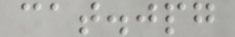cat.jpg
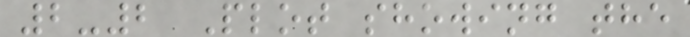2-2 Plot showing the
